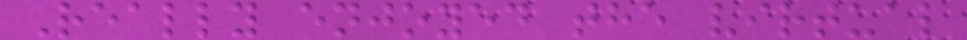Really enjoyed the virtual
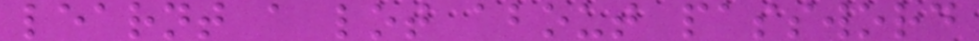learnt a lot about password
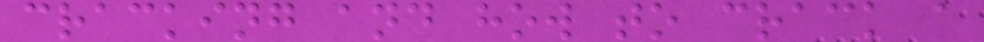cracking and how to crack a
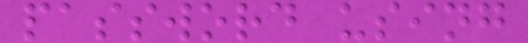password using
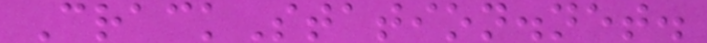CrackStation.net.
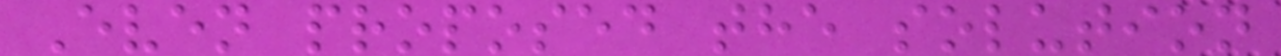Even proposed the solution
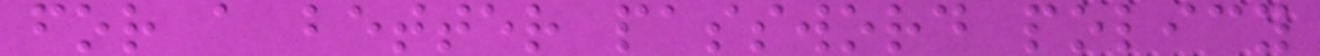for a better password policy
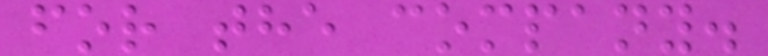for the company.
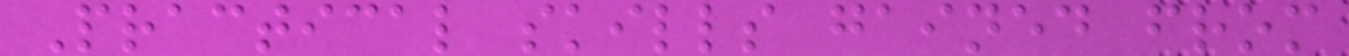Practical skills gained from
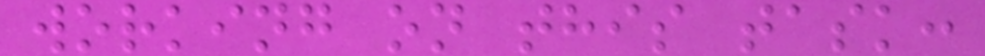working on this task:
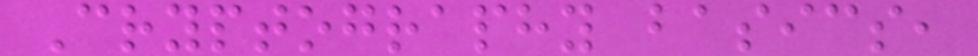Cryptography basics,
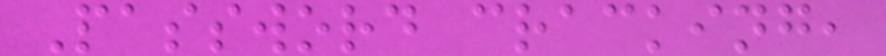Password cracking,
